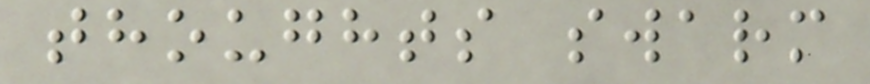thoughts swarm
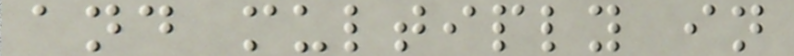and multiply in
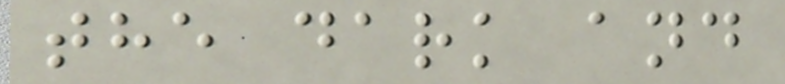the dark and
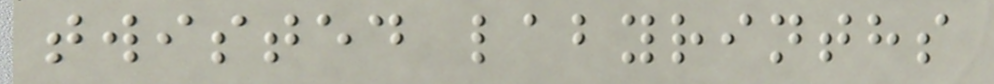twisted labyrinths
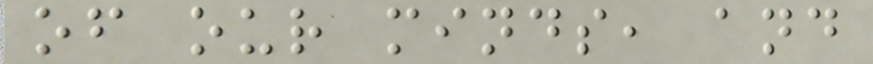of our minds, and
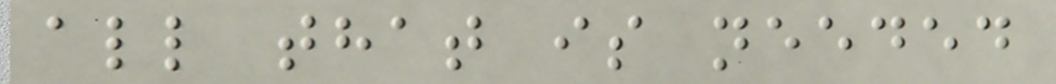all that is needed
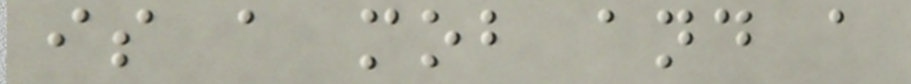is a mob and a
